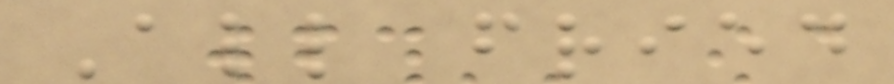All fried
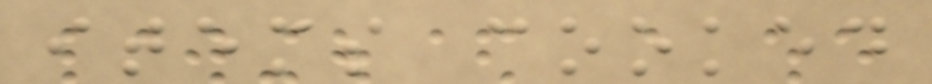items cooked
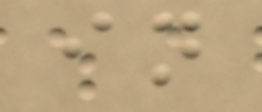in
